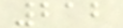212
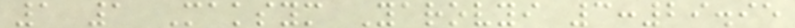1 1 Maksym Yarovyi 3:29.95
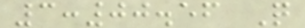3:00.56 Q
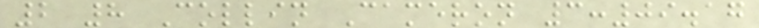2 8 Collin Cameron 3:09.17
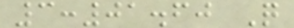3:01.60 Q
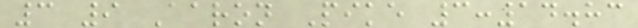3 9 Aaron Pike 3:14.83
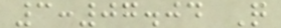3:07.04 Q
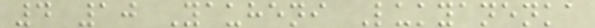4 10 Yauheni Lukyanenka
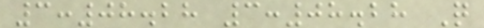3:08.28 3:08.28 Q
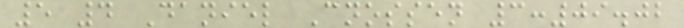5 4 Daniel Cnossen 3:09.02
